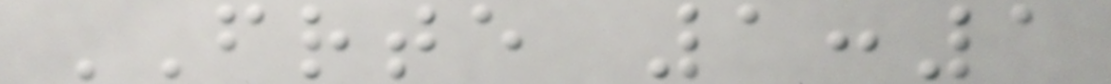FRTE 1:1
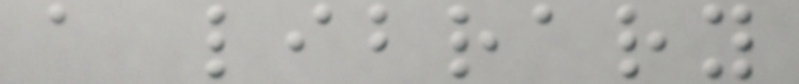a library
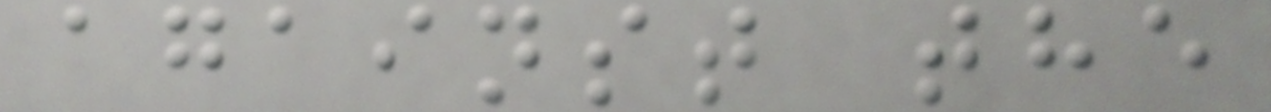against the
